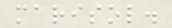marisol.
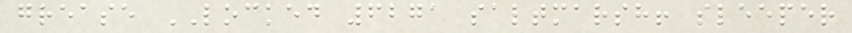grease LOCKED 6271 saltmarsh! sleeper
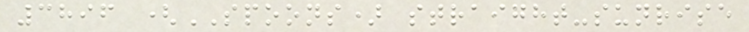3896 (SPOONS) straight-sunrise
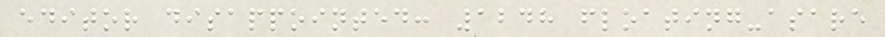editor disappointed: 1248 floating-asare
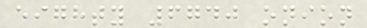eighty 6740 onion
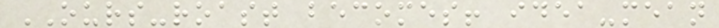OURS-roast becomes! idea-mean
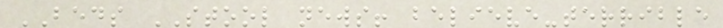BEDS STOOL news! believe-terrible
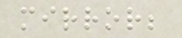mirror;
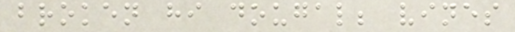broken hi dougal; vines
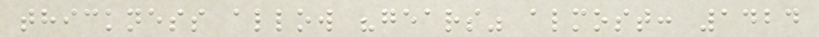thickness allow "gears" almost: 1424
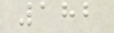182
